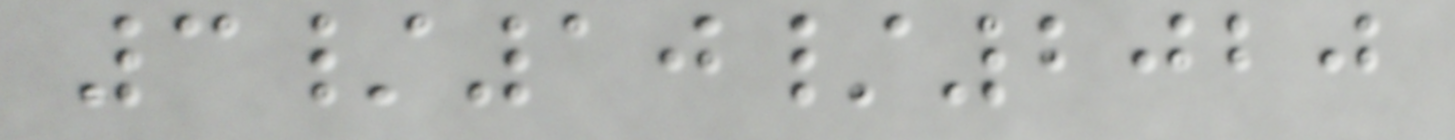3/10/2020
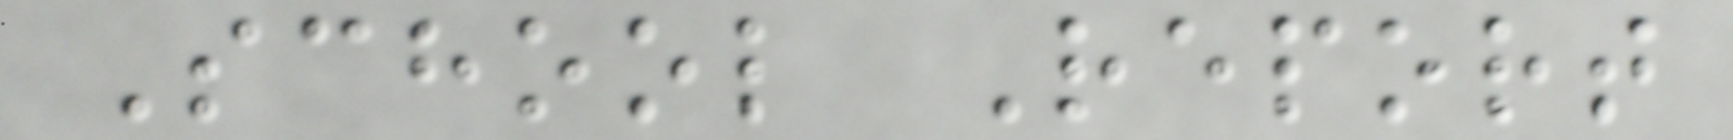School Report
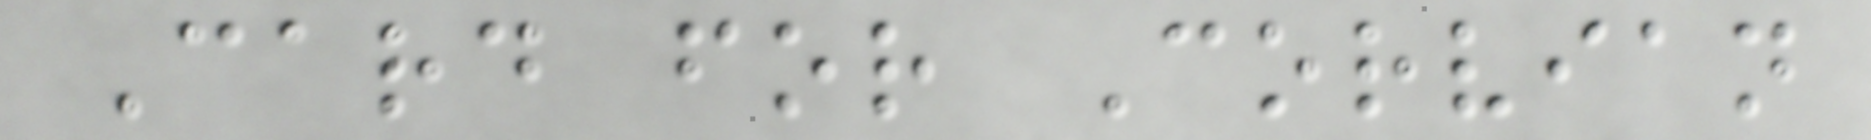Card for Corvian
